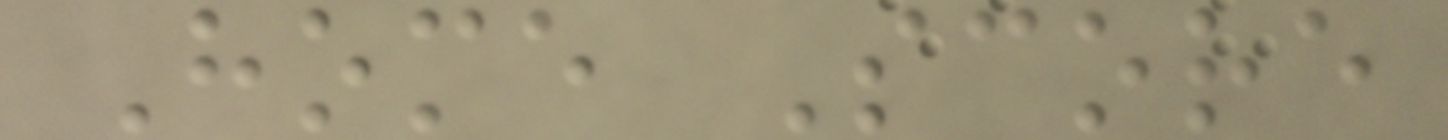Home Score
